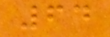64
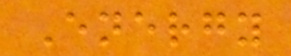Energy
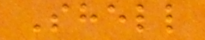Shell
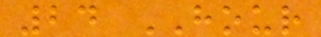24 HOUR
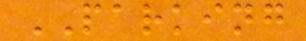PARKING
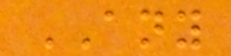ANY
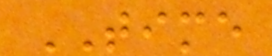TIME
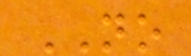NO
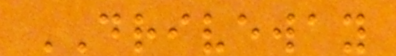DRIVEWAY
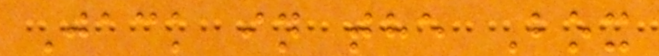Jack in the Box
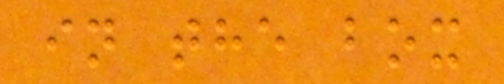in the box
